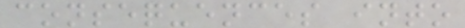consequences into
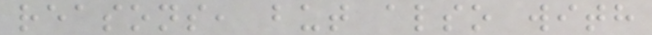reasons, but also with
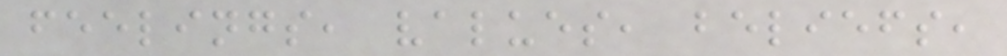feelings, values, beliefs,
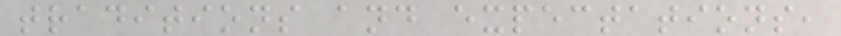traditions and expectations,
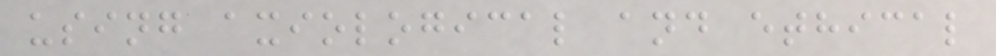using axiological and ethical
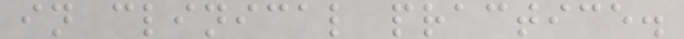in clinical practice.
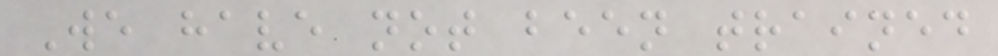We have not been trained
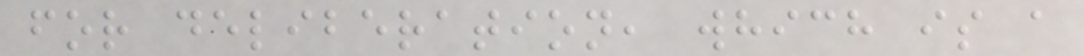for deliberation, which is a
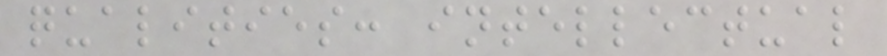qualities: intellectual
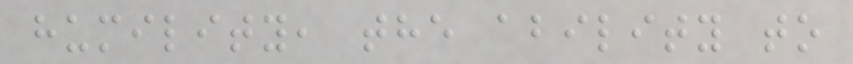humility, the ability to
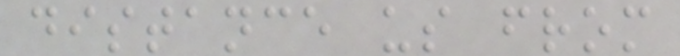distance us from
